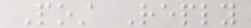Post Reply
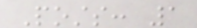Posts: 1
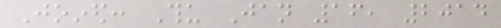Joined: Thu Jan 16, 2014
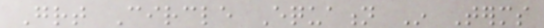Great Circle Equation In Terms
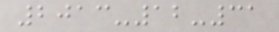2013-12-31
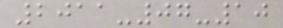2011-07-10
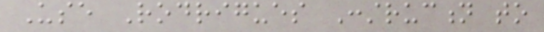Use Rodrigues Construction to
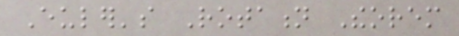Euler's Rotation Theorem
